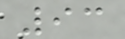93
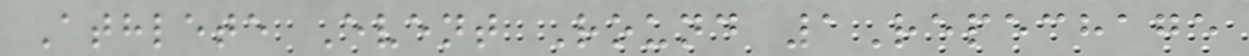Athlete Event Round 1Repechage
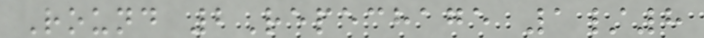Round 2Repechage 1/8
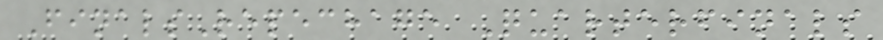FinalsRepechage Quarterfinals
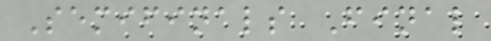Semifinals Final
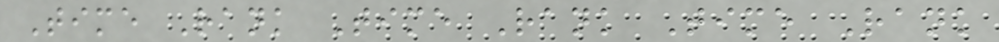Time Rank Time Rank Time Rank
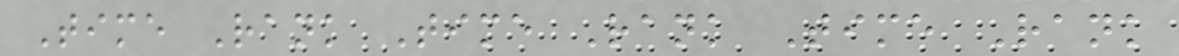Time Rank Time Rank Time Rank
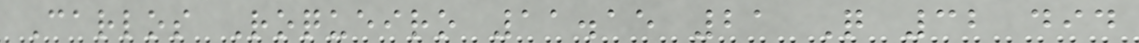Carlos Roqueiro 11.15 21 Q 32 did
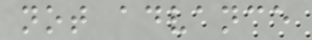not advance
